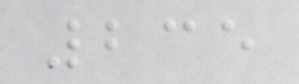235
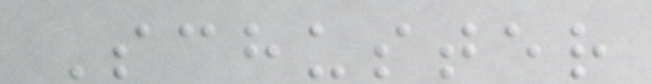Schuster
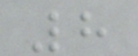8
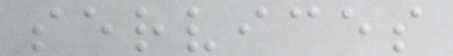services
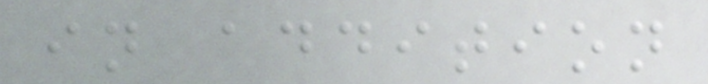in addition
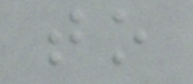to
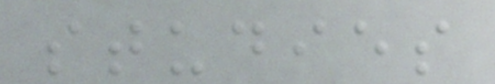studies
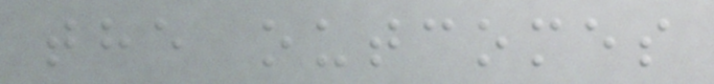the outcomes
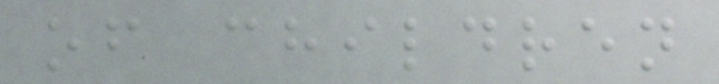of children
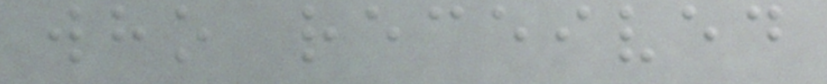who received
